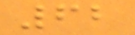62
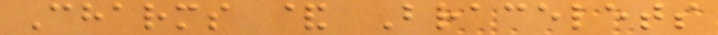Charms & Bracelets
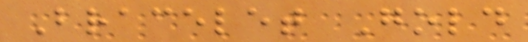Bracelet Gold
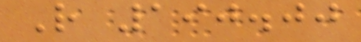R 190.00
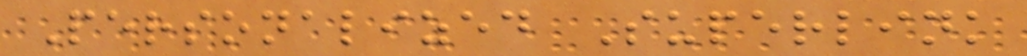Personalized Superlink
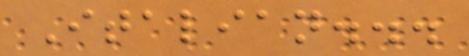Italian...
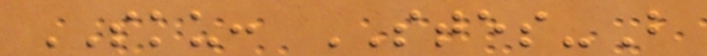SKU: STES-B
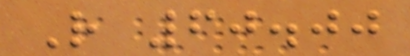R 60.00
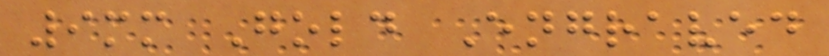9mm Gold Engraved
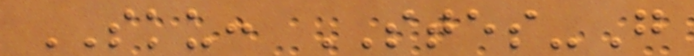SKU: STES-G
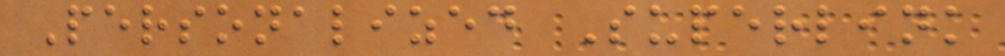Personalized Superlink
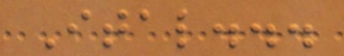Ital...
